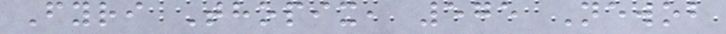Fyri Thopix, 575 Newob
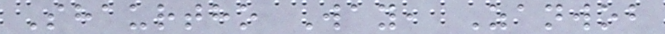Shaurtho Way, Zanwob
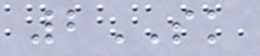2SK
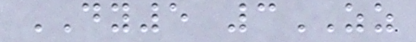DY5 3ZZ
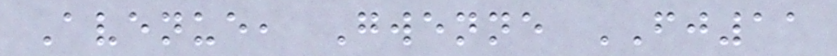Avenue, Gwenne FJ11
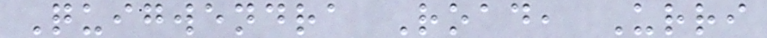Quigwendra Road, Urri
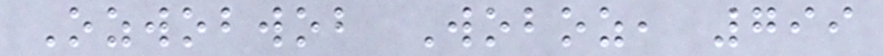Ozwobwob Woboz, 799
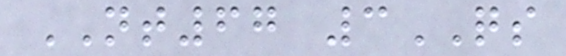NT67 3QS
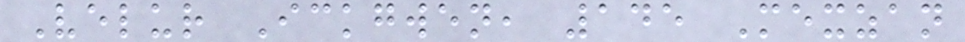Velur Ickgwen, 145 Mexzan
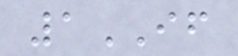1IF
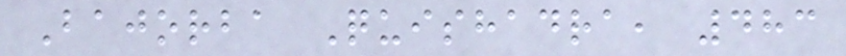Bajorba Quishadra, 483
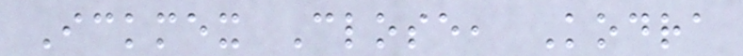Ickmex Close, Kodra
